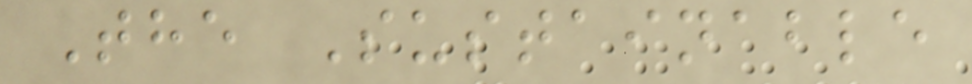The Sustainable
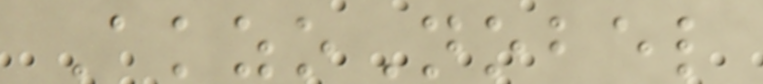AkzoNobel
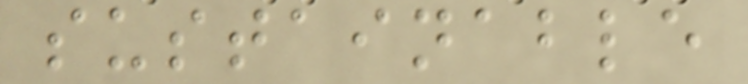sustainable
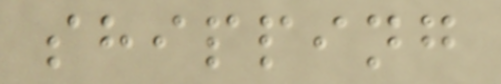shipping
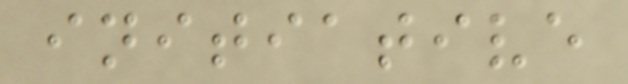initiative
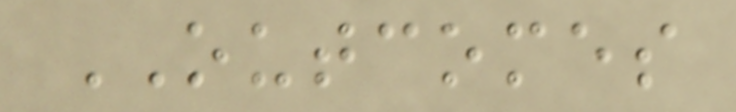OUTCOMES
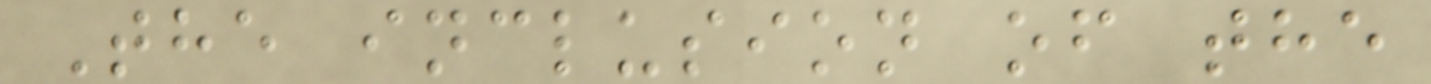The inclusion of the
